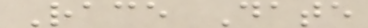Race Date
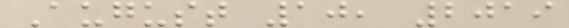August 10, 2019
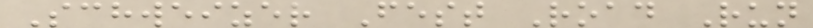Schweizer Fest Road Run
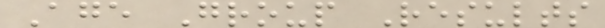Age Group Results
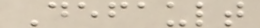Default
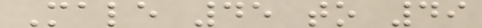Male 45 to 49
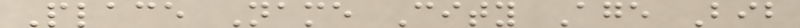Place Name City Age Bib
